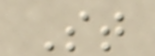St
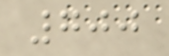700
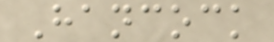Hancock
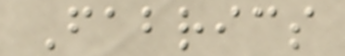Fabrics
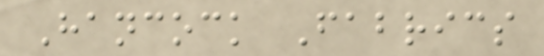Hancock Fabrics
